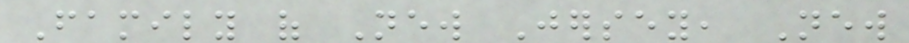Family of New Jersey, New
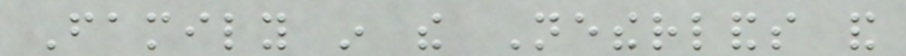Family in the Netherlands and
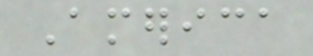America
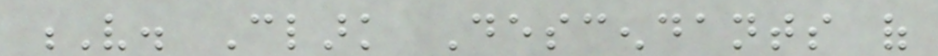V. Clark Descendants of
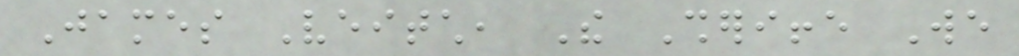James Veitch, The Sheriffe We
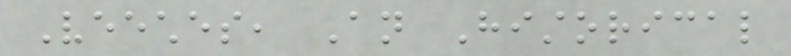Veeches, An Historical
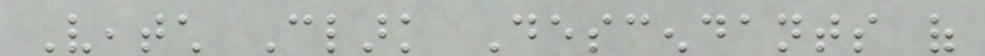Veatch Clark Descendants of
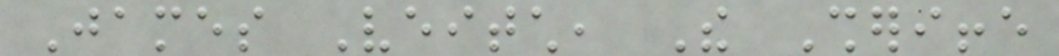James Veitch, The Sheriffe
